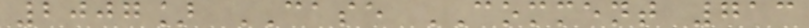2007] CASE COMMENT 713
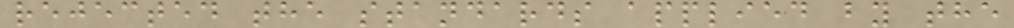rejected the standards applied by the
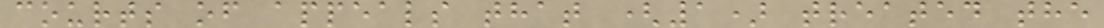courts of appeals that (1) treated the
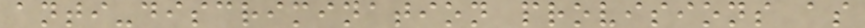anti-discrimination provisions as
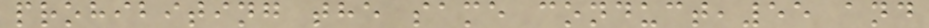prohibiting the same conduct,55 and
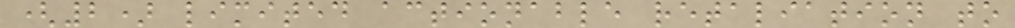(2) limited actionable retaliation to
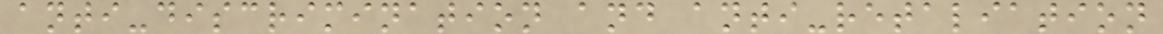anti-discrimination and anti-retaliation
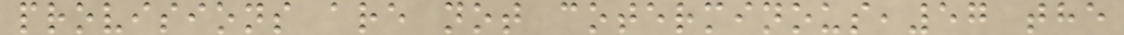provisions are not coterminous,57 the
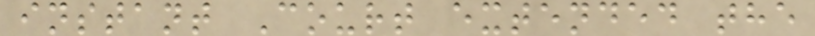instant Court extended the
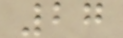27
